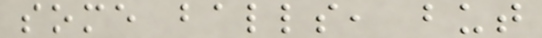some balls, but
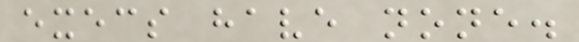execs have none.
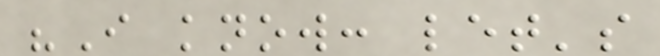"I know: let's
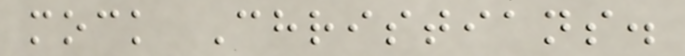mock Christians.
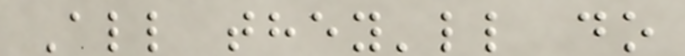All they'll do
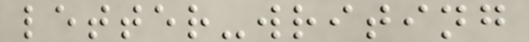letter-writing
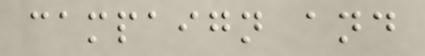campaign and
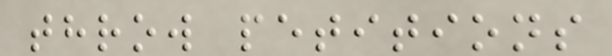throw petitions
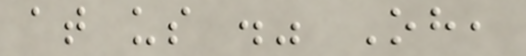at us ." Oh,
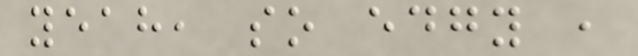yeah, so edgy ,
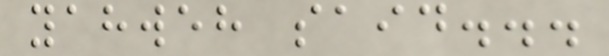yahweh said...
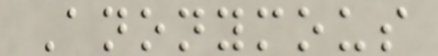Anonymous
